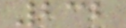232
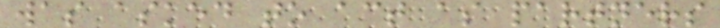was asked to act as partners
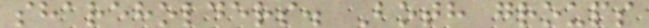shareholders. Both groups
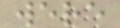were
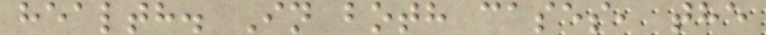health. In both cases, the
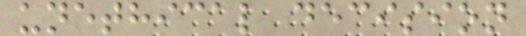unethical decision
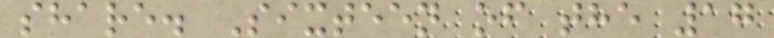share. Sixteen of the 17
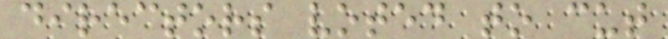directors voted to cut
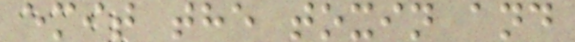emit the toxin and
